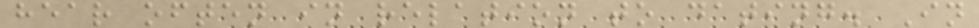hear often in relation to dating. In
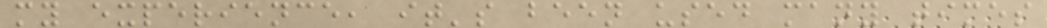my experience, it's been used many times
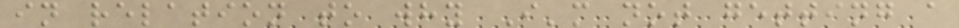in relation to why I'm not getting a
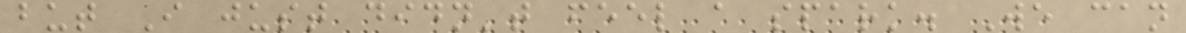but I just didn't feel a spark. We can
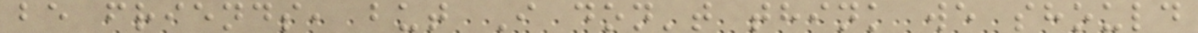be friends, but I don't think we should
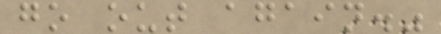go out again."
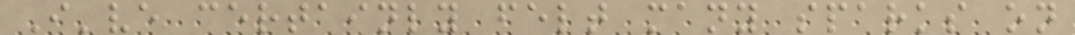I've certainly felt many sparks on
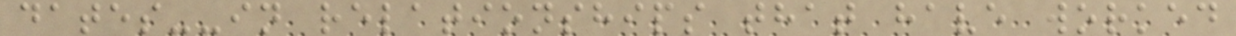dates--in relationships that have worked
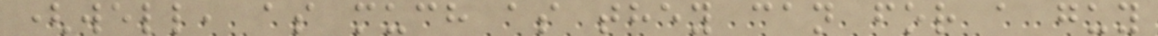(well, as much as they can for a guy
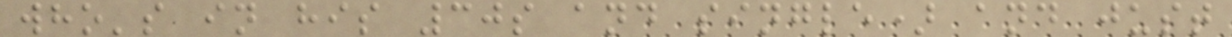who's in his 30s and single) and just
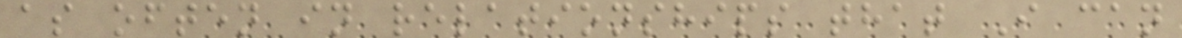as often in relationships that I can
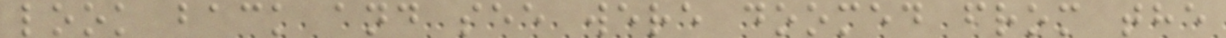look back and see were doomed from the
